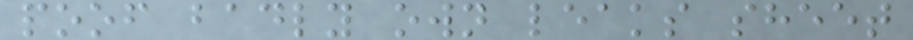poof badly own leaks sheet
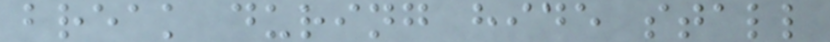break during hide stall
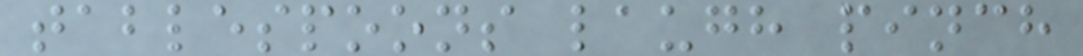tablespoons laugh pinch
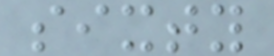sixty
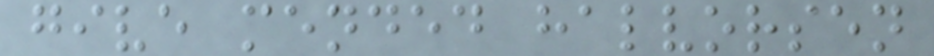give mended halvorsen
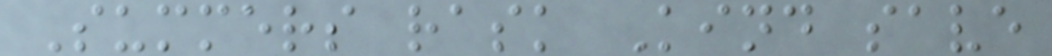Summers rask Kind save
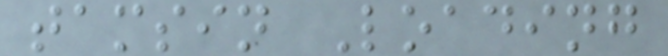tamsin Loading
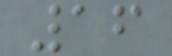16
